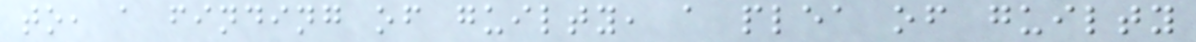to, a finding of guilty, a plea of guilty
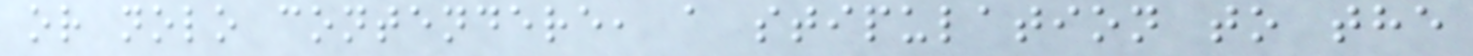or nolo contendere, a stipulation to the
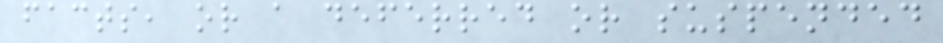facts, or a deferred or suspended
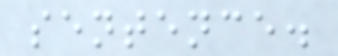sentence.
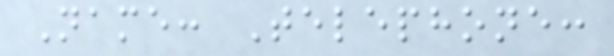Name: Telephone:
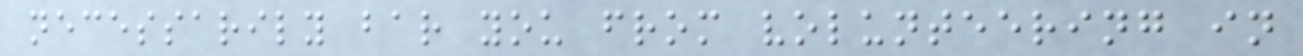necessarily bar you from volunteering in
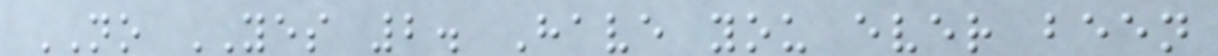NO YES 2. Have you ever been
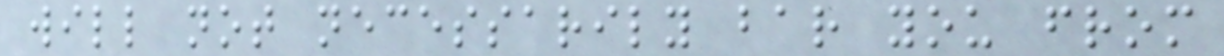will not necessarily bar you from
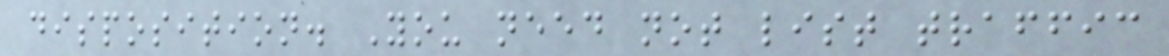disposition. You need not list traffic
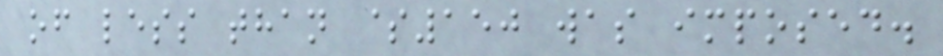of less than $150 was imposed.
